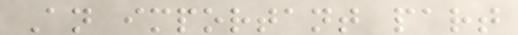An important part
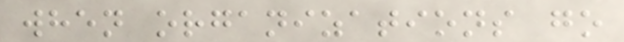when organizations go
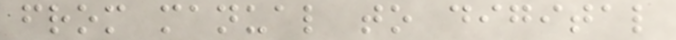from manual to digital
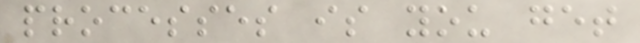processes is you get
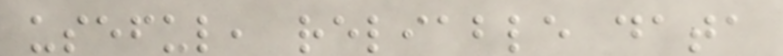useful, reliable data
